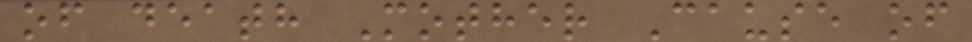of death Mother Cause of
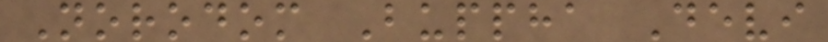Norodom Buppha Devi
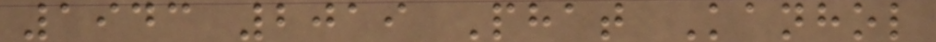1943 2019 Phat Kanhol
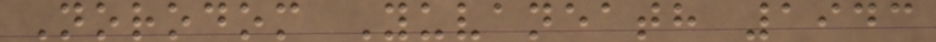Norodom Yuvaneath 1943
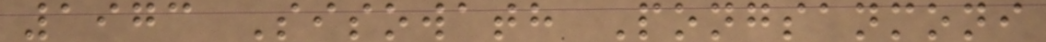1973 Sisowath Pongsanmoni
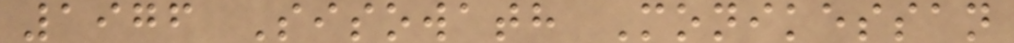1976 Sisowath Monikessan
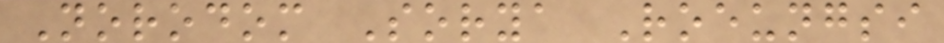Norodom Sorya Roeungsi
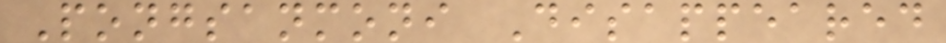Pongsanmoni Disappeared
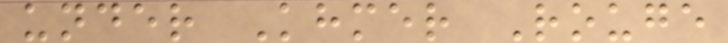under Khmer Rouge
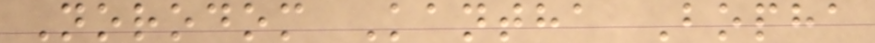Norodom Kantha Bopha
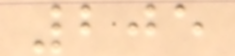205
